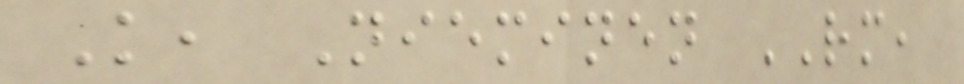K, Nieminen RM,
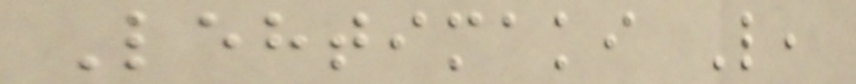Lehtimaki L,
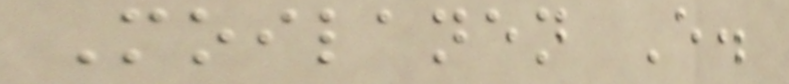Moilanen E.
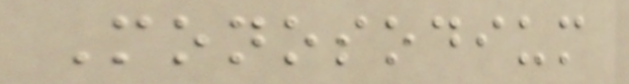Monosodium
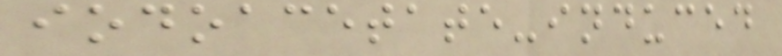iodoacetate-induced
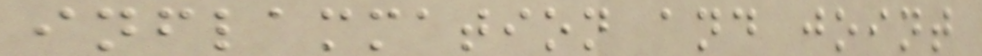inflammation and joint
